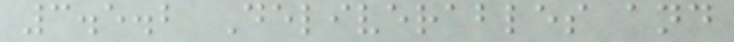3.5.2 Deliverables and
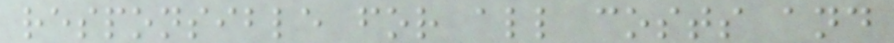responsible for all costs and
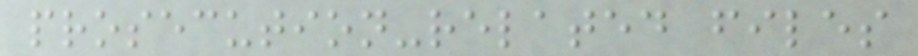prosecution-related files
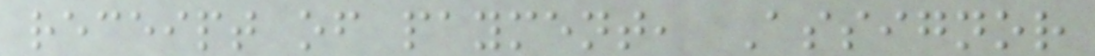receipt of payment, Assignor
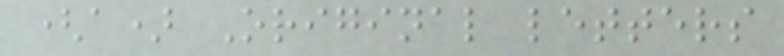(a) Original letters
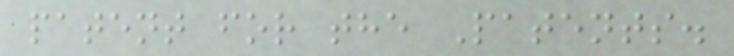patent for the Patents.
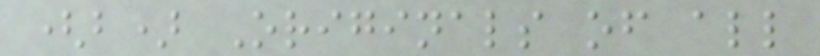(b) Originals of all
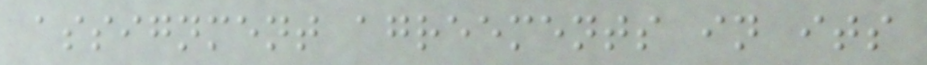assignment agreements in its
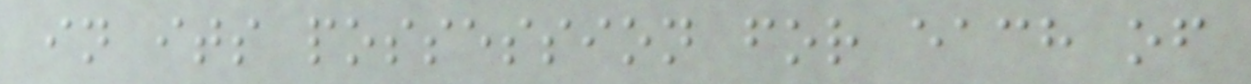in its possession for each of
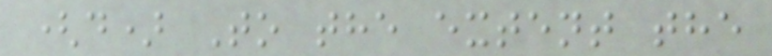(d) To the extent the
